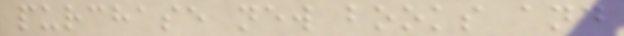purchase new books and
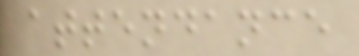attendance
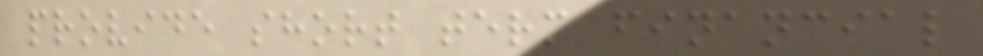provide short term financial
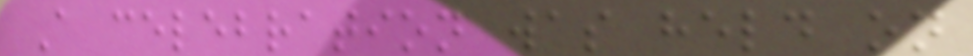A celebration was held on
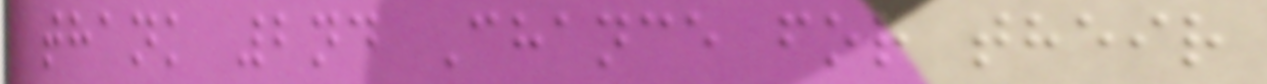thank 2nd Chance for their
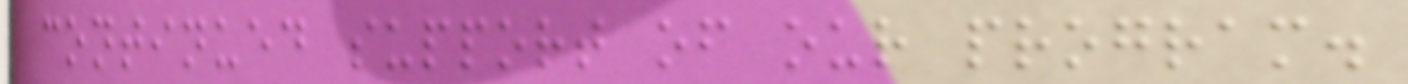continued support of our program.
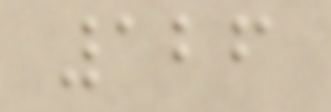126
